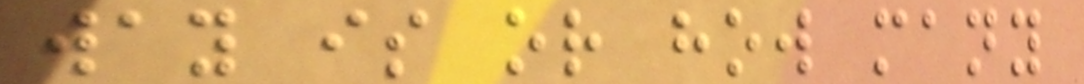way is or how many
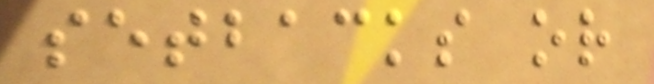setbacks or
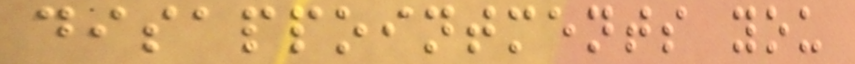disappointments you
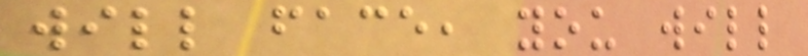will face, you will
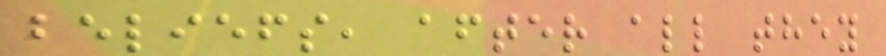beliefs, after all they
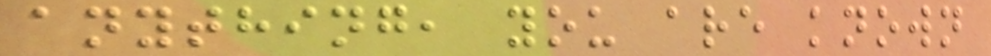anything, you are known
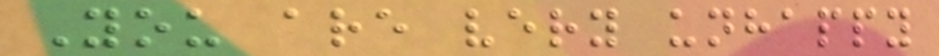You are very unhappy
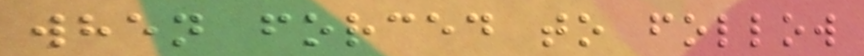when forced to follow
